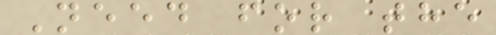Need for the
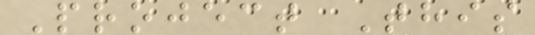Project This
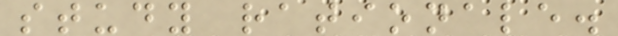study rationale.
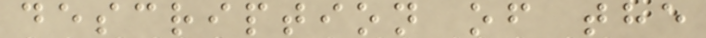description of the
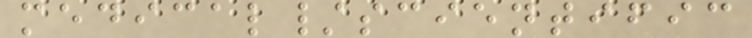medical/scientific
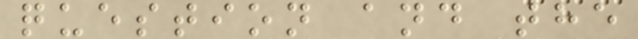question and the
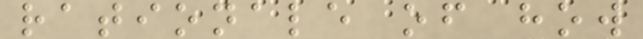rationale of how
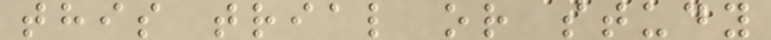this trial or study
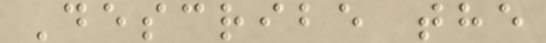Describe the
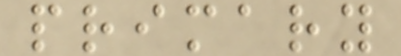primary
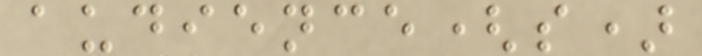audience(s)
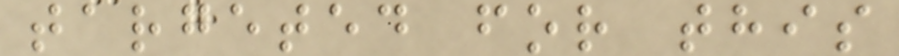targeted for this
